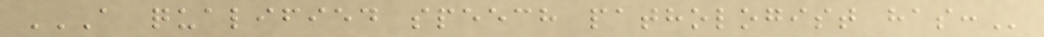A QUALIFIED SPEECH PATHOLOGIST HAS:
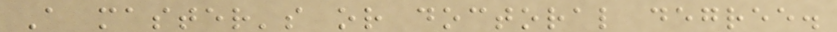A master's or doctoral degree.
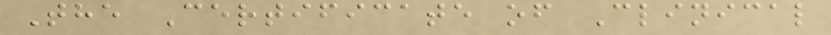The Certificate of Clinical
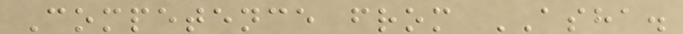Competence from ASHA.
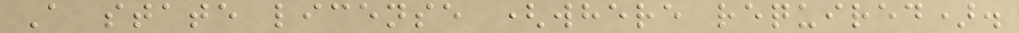A state license (where required).
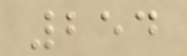254
